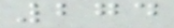274
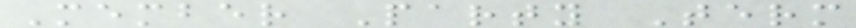Member Party Term
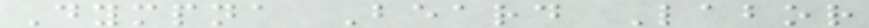Dympna Beard Labor
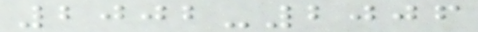2002-2006
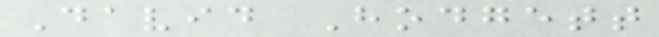David Hodgett
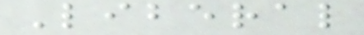Liberal
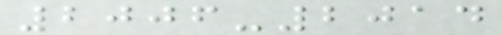2006-2014
